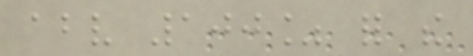above 100% for the
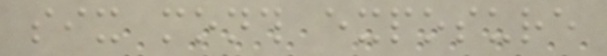six month exposure
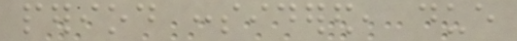period considered, due
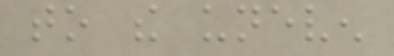to the uneven
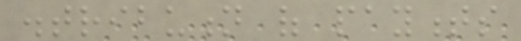distribution of payments
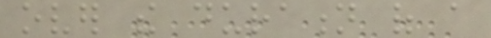over the duration of a
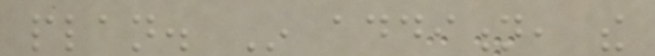plan. In addition, the
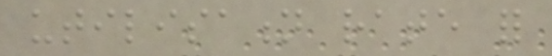utilisation rate for
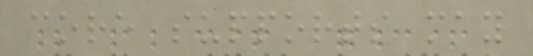core supports may
